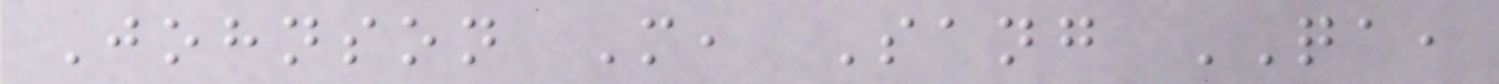Johnson M, Sang QA,
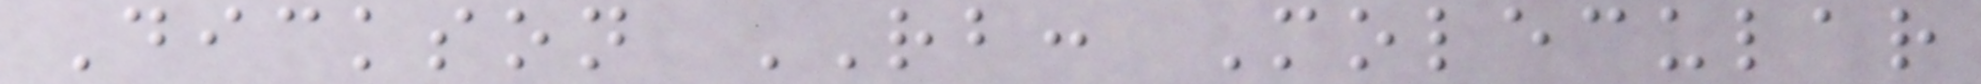Dickson RB: Molecular
